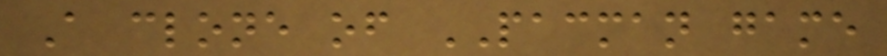A clone of PACMAN game
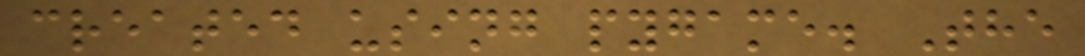created using pygame. The
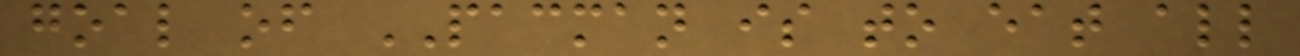goal of PACMAN is to eat all
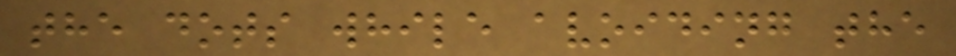the dots while avoiding the
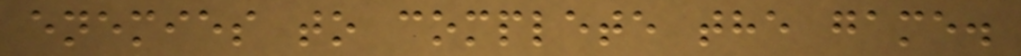enemies to complete the game.
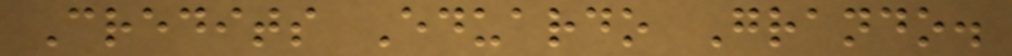Credits Eduardo Grando.
